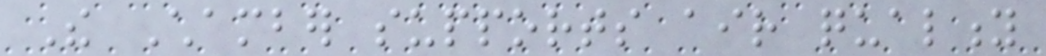The Chamber supports air quality
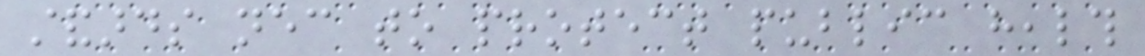standards necessary to protect public health
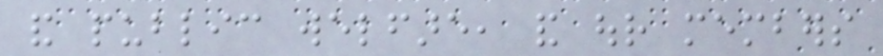and public welfare, and our members
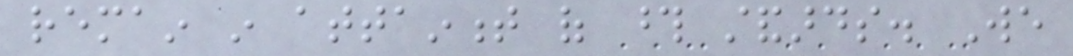remain in attainment of those standards. We
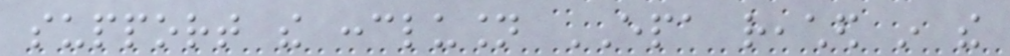support the conclusion EPA reached in the
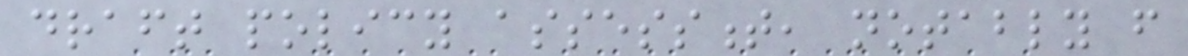draft policy assessment, notably from
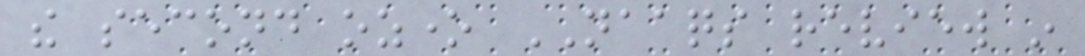the second ozone NAAQS review in
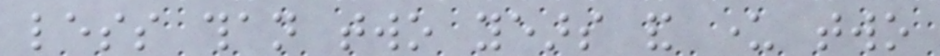less than two years and under two
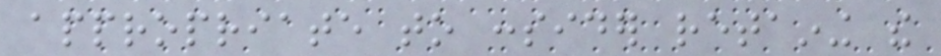appropriate to consider retaining the
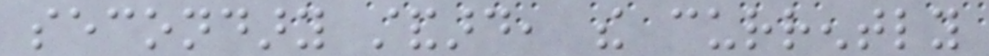secondary standard, the currently
